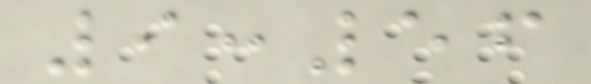9:56
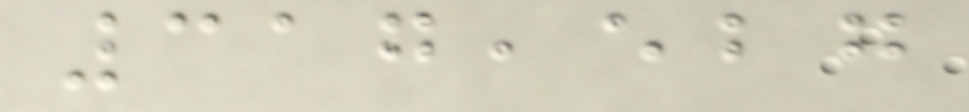317,527
